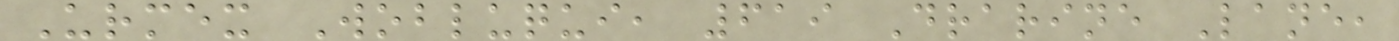Urmex Wobluqui, 619 Drarine Lane,
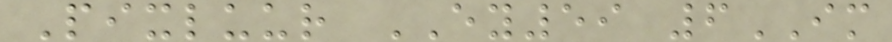Pixluur EY59 6IM
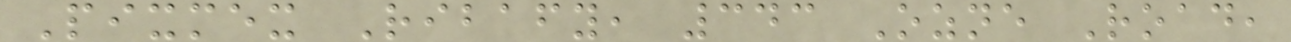Pixmex Ribafy, 343 Ozne Road,
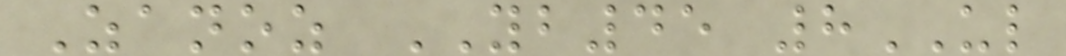Zanoz YB45 8UL
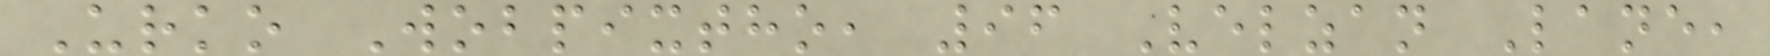Urko Wobpixtho, 96 Velzan Lane,
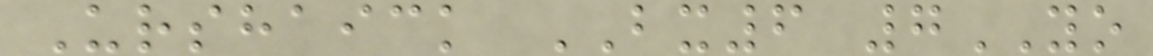Urshaick BX6 7YO
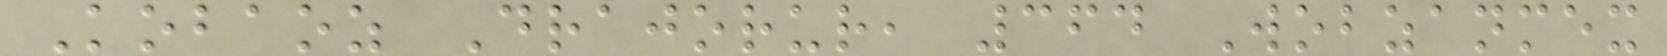Kobaoz Drajorur, 364 Wobzanmex
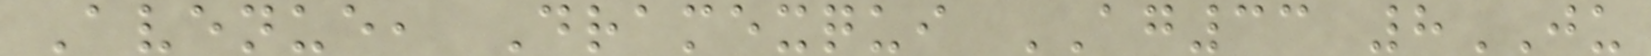Avenue, Dramexqui AG33 8JU
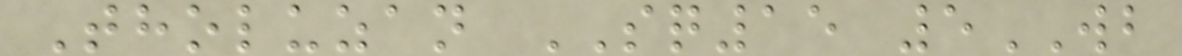Tholuzan SQ15 5WB
